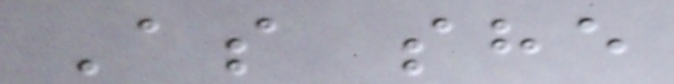As she
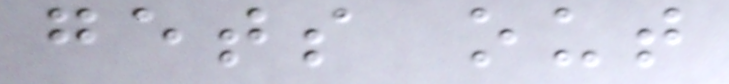gets out
